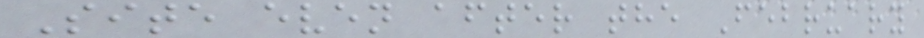Site even after the February
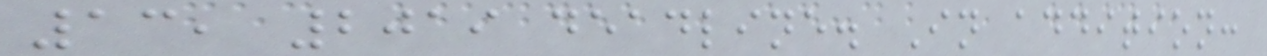13, 2019 deadline. In addition:
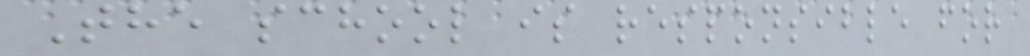The school is responsible for
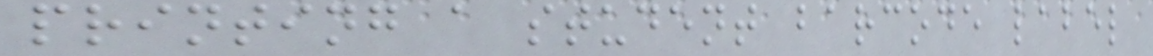printing a student barcode label
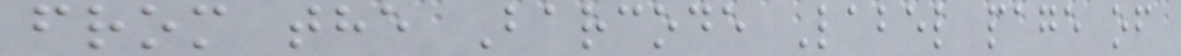from the Barcode Label page of
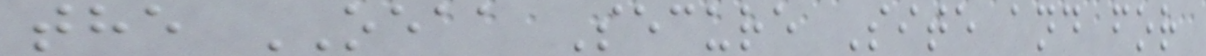the OEAA Secure Site and for
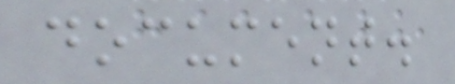document.
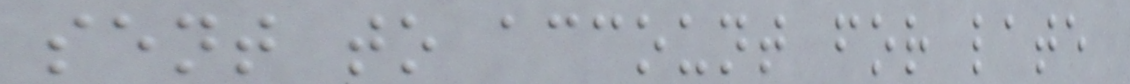sent to account for late
